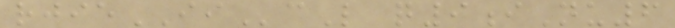rjieIIcL q9iNu6
